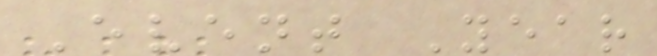Event Year
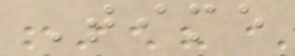Time
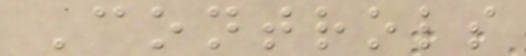Controls
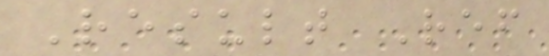Result Ref
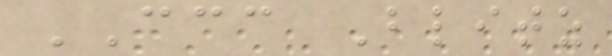CCC Blitz
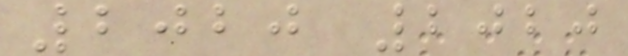2020 2020
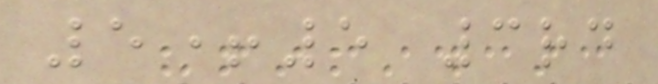5+5 3rd
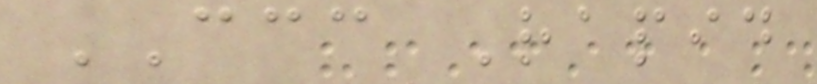CCC Rapid
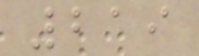219
